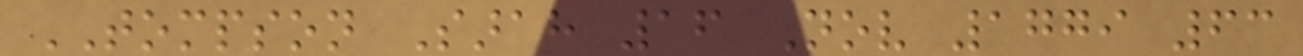TOMPSON Sarah 16 Nov 1779 63
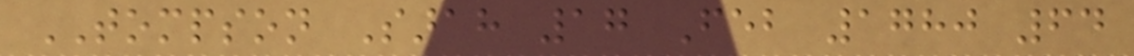TOMPSON Sarah 17 Feb 1780 64
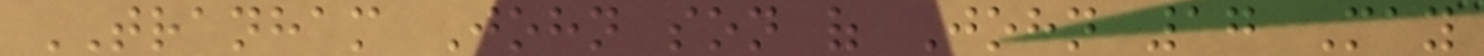TRANHAM John son of John 17 May
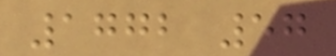1772 57
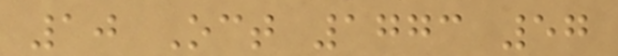10 Oct 1773 57
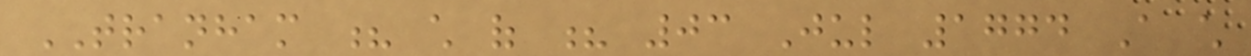TRANHAM ? child of ? 03 Jul 1774 A child
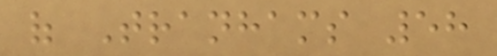of Tranhams 58
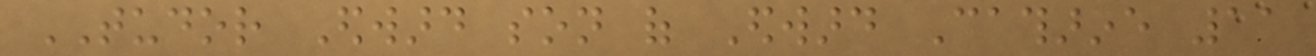TUDOR Edward son of Edward Catharine 11
